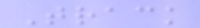Track
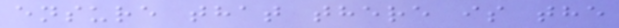ensure that there is the
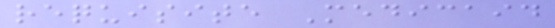requisite Medicaid
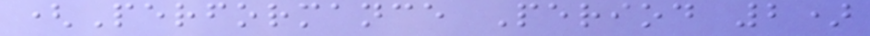(Performance Period 2)
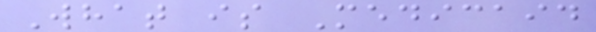What is Medicaid
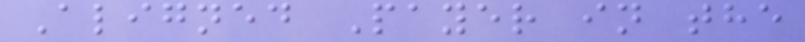Aligned Payer in the
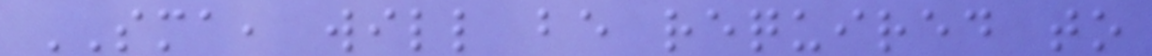SMA, will be required to
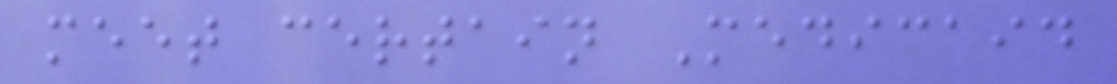meet certain Medicaid
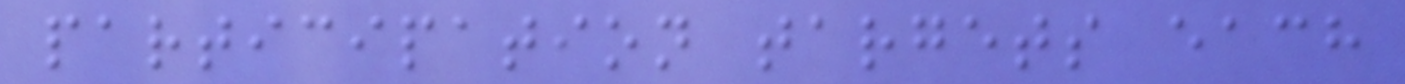participation targets each
